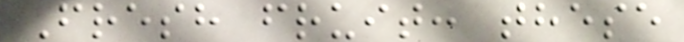Fresh fruit: these
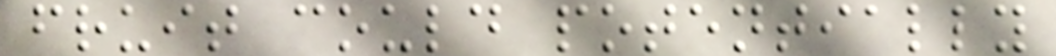fruit could potentially
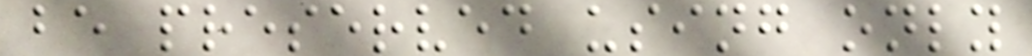be preserved using only
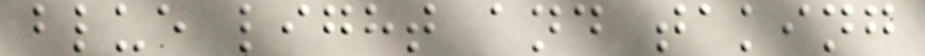blue light and taking
